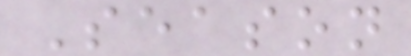Season
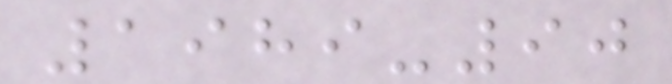1989-90
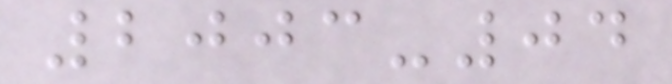2003-04
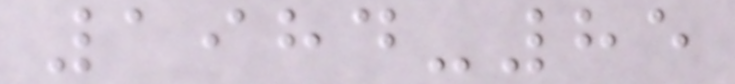1984-85
